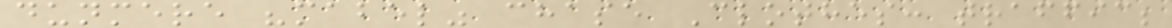dunmere "mabel" chase Clothes: traffic;
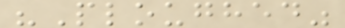"Ploughed"
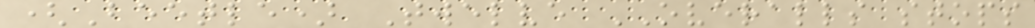(Beetle) Twelve OVERALLS stops
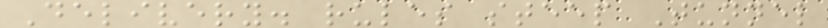Delivery. rules steep Tunnel
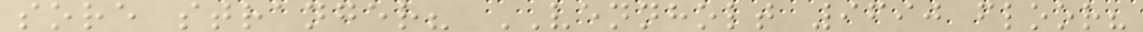sore stranger? VENNHOLT 9690 floor?
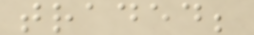traded;
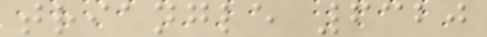triangle 6320
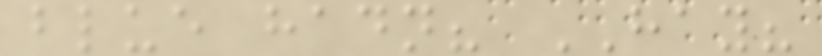blue hadn? HAY?
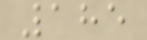185
